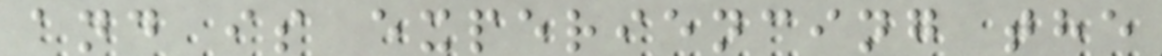and is experiencing the
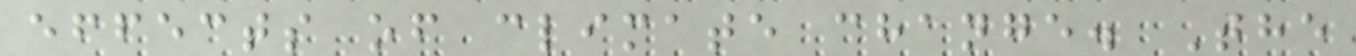effects of climate change. The
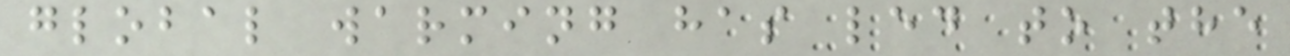global warming has led to the
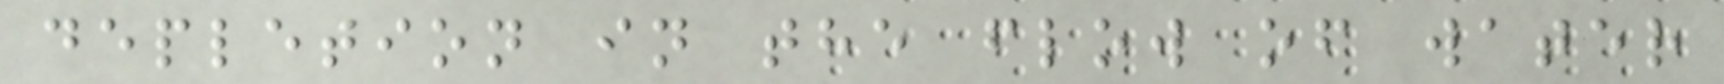depletion in the flow of water
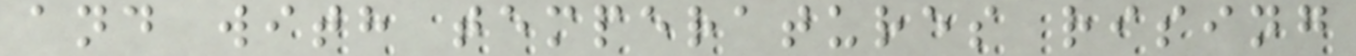and with temperatures rising
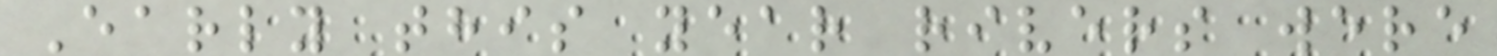Early this year rivers were
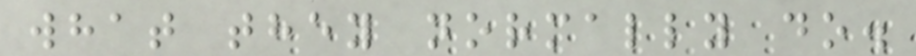what they normally do.
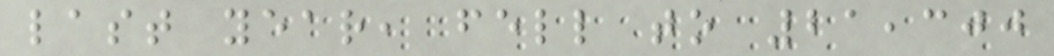last year, fell to 21,300
